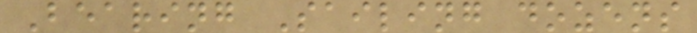Bearing Sailing dozens
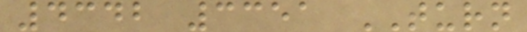4342 3351 TURN
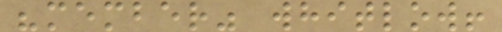"member" whitlow!
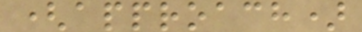(approach)
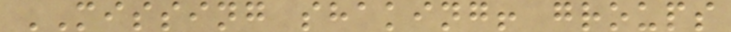MISSING shaking! groups
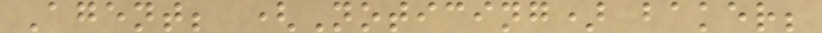Agent; (Noticing) baker;
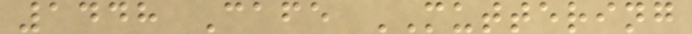1448 Cafe MUTTERING
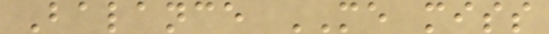Balance ME miss
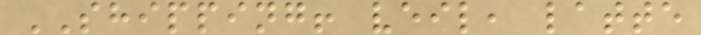SHIPPING! veil, latte
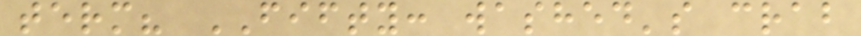term? FIFTY: washed's crab
